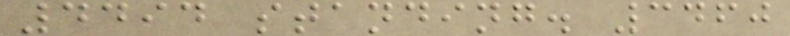4494 standing. 3460
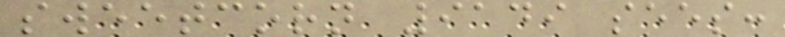sweetcorn 9149 sees:
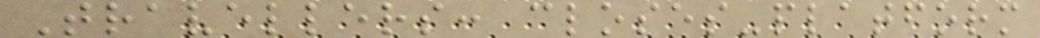Travellers: closes-platform
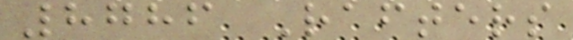8786 Rafters
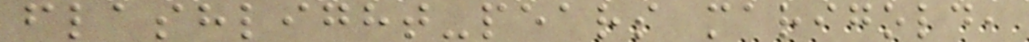flashlight-pears marigold,
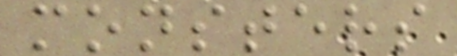monsters
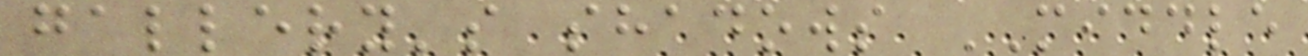gallery's shadows MIDDLE
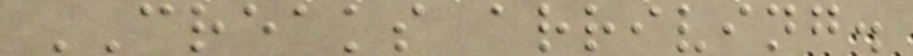CREAKS arriving.
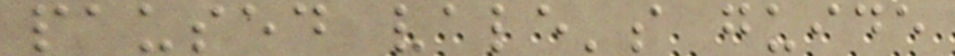paused vale's guide
